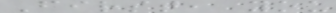First, you
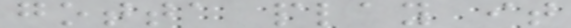gotta play it
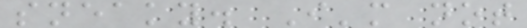sneaky. I'm not
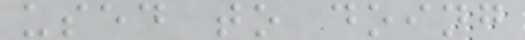used to doing
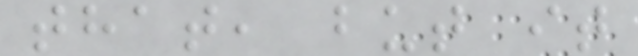that, but it
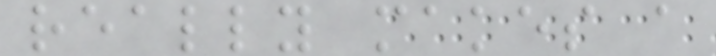really makes a
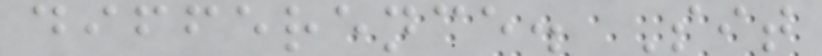difference. Sit
